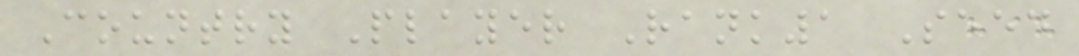Country Player Rank1 Seed
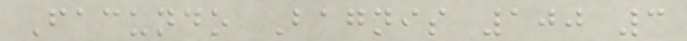Facundo Bagnis 100 3
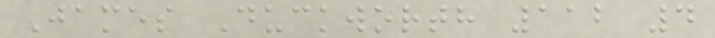James Duckworth 112 4
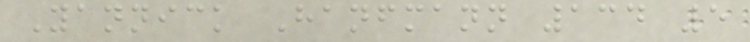Yannick Hanfmann 134 5
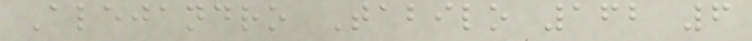Alejandro Tabilo 162 6
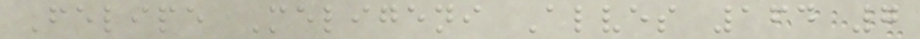Felipe Meligeni Alves 164 7
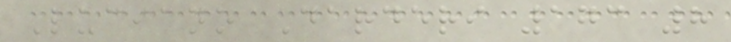Luciano Darderi 173 8
